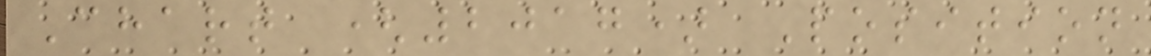Chart (2017) Position
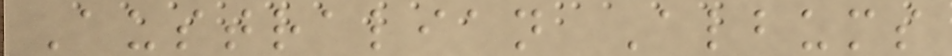Australian Albums
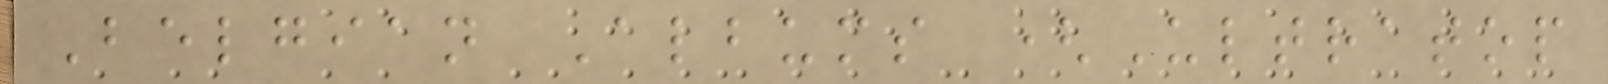Belgian Albums (Ultratop
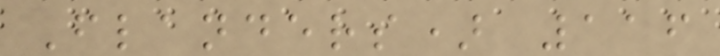Flanders) 116
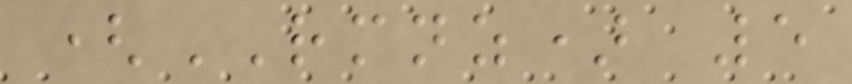(RMNZ) 5
